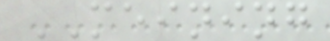MEINING
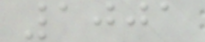1001
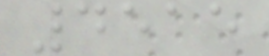4515
